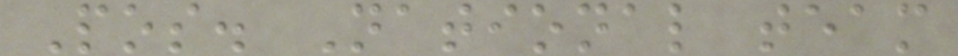Pos. National team
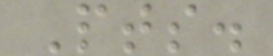Pts.
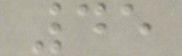45
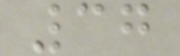37
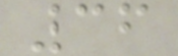36
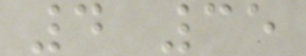4 35
